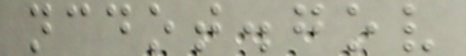ncdot.gov
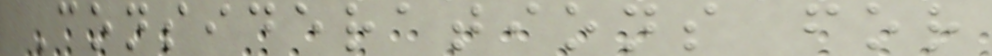Considerations for
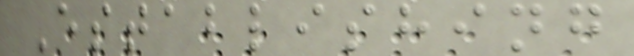Establishing
